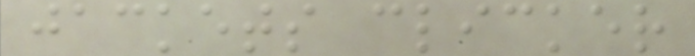jackets clicker
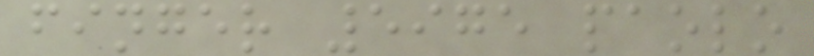finger 5975 paolo
